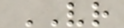VR
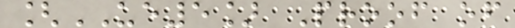[UE5] Proof of
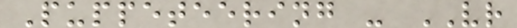Puppeteering - VR
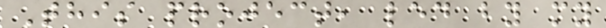This project, led by my
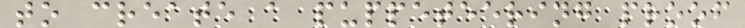to create a puppeteering proof
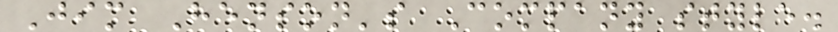Jim Henson's Company style.
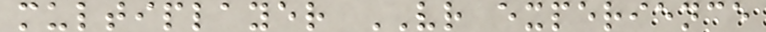multiplayer VR experience
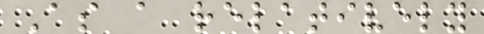As a relatively
